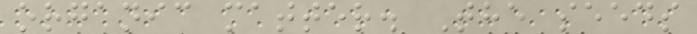organic matter. The seeds
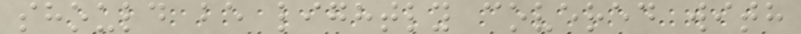should be lightly covered with
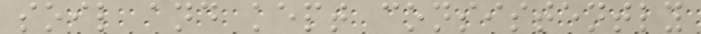soil and kept consistently
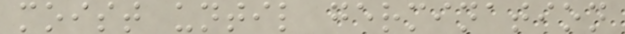moist until germination
